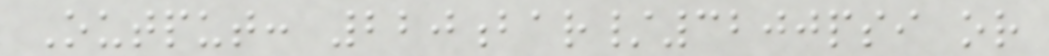Output: 220bar/3200psi or
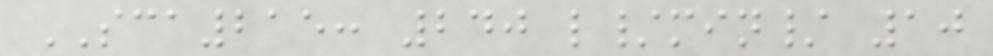SCA215: 240 l/min/ 10
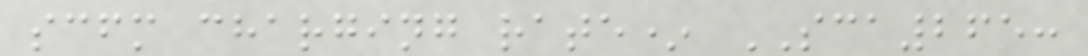scfm charging rate* SCA265:
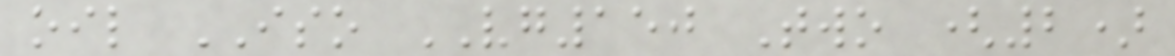oil ISO VG150 Two (2)
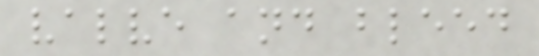valve and bleed
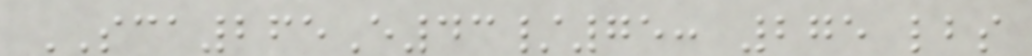SCA265E43/75: 275 lbs
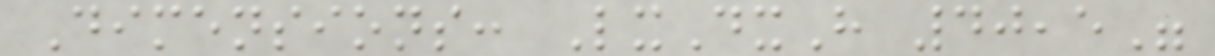Dimensions: LxDxH 40,5"
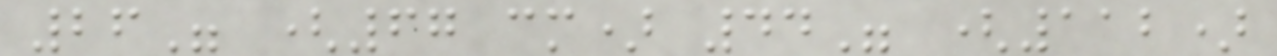26" (67 cm) 44" (112)
